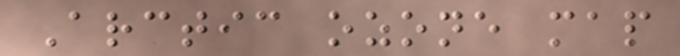Arctic ozone map
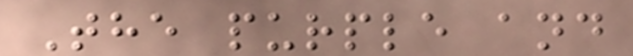The purple and
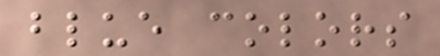blue colors
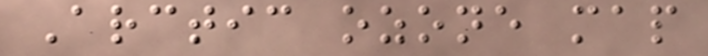Arctic ozone map
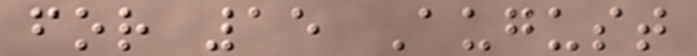for 15 August
